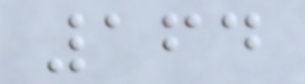164
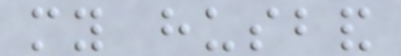my husband
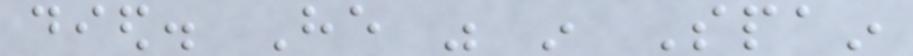died. He was in Spain
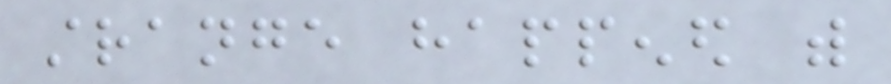strange happened with
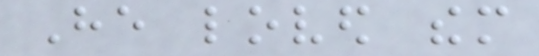He loved them
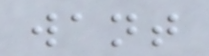want
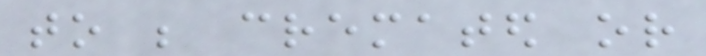to be cremated or
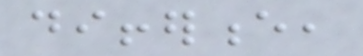difference,
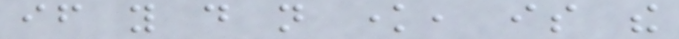if you do not know, is the
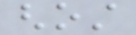ghost
